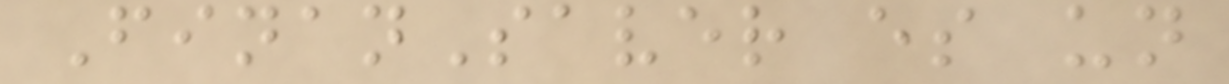FinanSaver es un
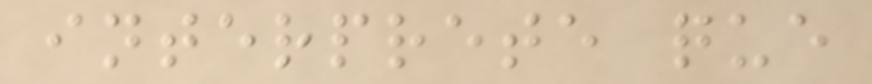interprete que
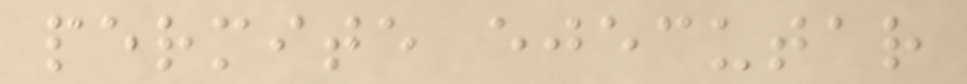permite ejecutar
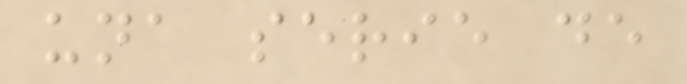una serie de
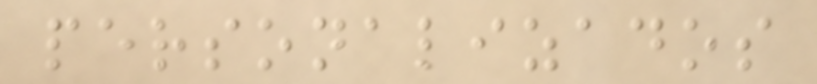personalizados
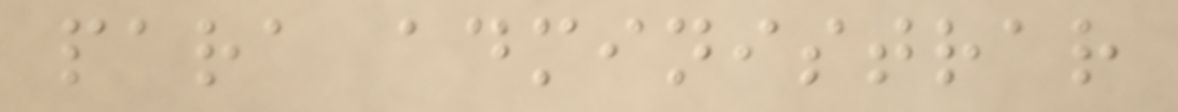para administrar
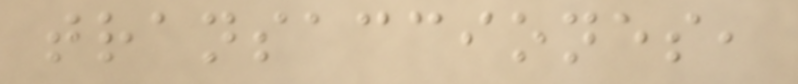transacciones,
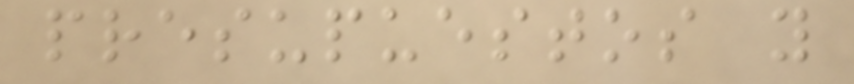presupuestos y
